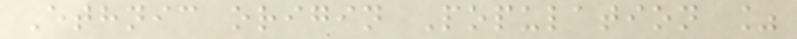Ethnic origin Population %
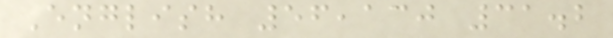English 56,130 31.2
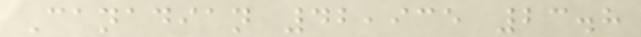Canadian 42,935 23.8
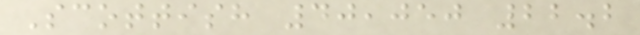Scottish 40,050 22.2
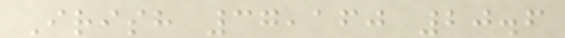Irish 37,160 20.6
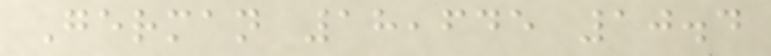German 18,645 10.4
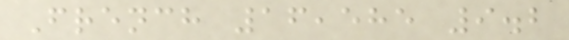French 16,585 9.2
